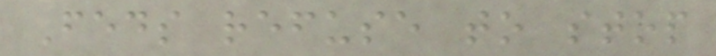Feds refuse to stop
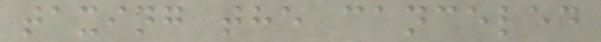taxing the canceled
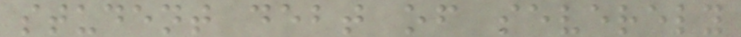student debt of severely
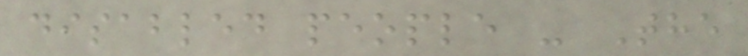disabled people - The
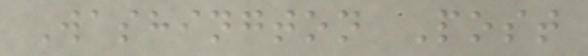Washington Post
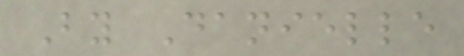By Danielle
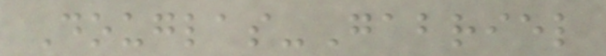Douglas-Gabriel
